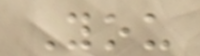You
